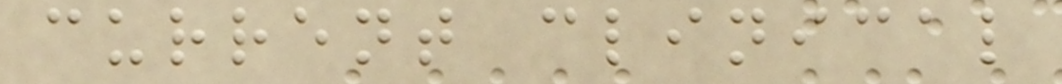current clinical
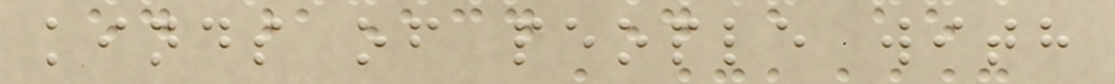kinds of people with
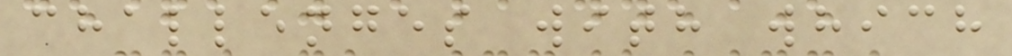challenges with which
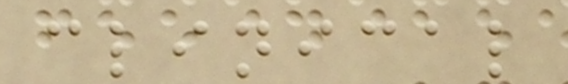clinical
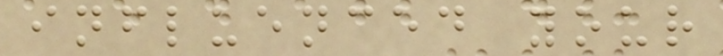influenced your
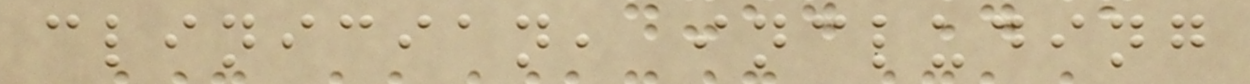clinician, including
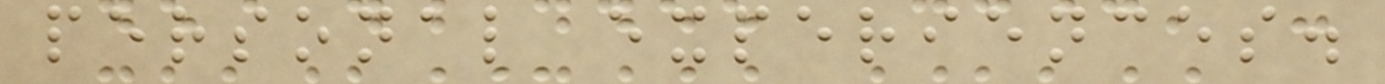personal experiences.
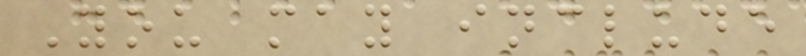You may include
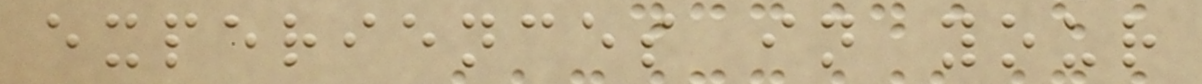experiences in your
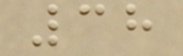38
